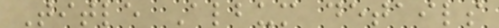Title Album details
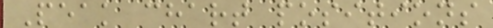Peak chart positions
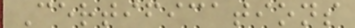Certifications
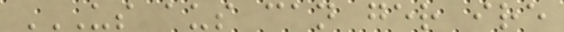US AUS CAN GER IRE
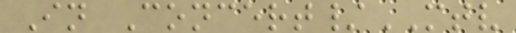In Concert/MTV
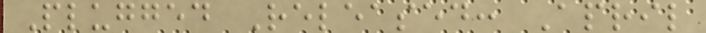Plugged Released: April
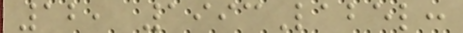12, 1993Label:
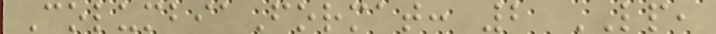ColumbiaFormat: 2 LP,
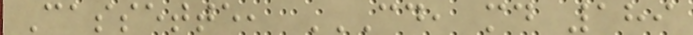Cassette, CD, MD 189
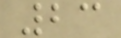23
